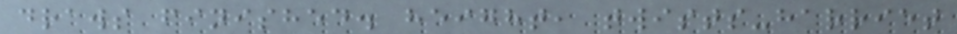draws finished. height, twists-harriet
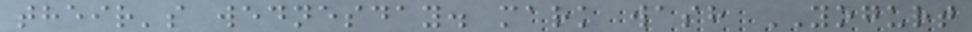their's wednesday. mark wash YOGURT
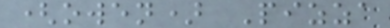(owen) Pizza
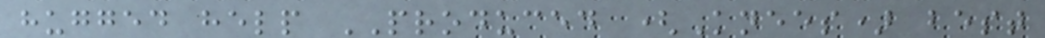hugged help PRODUCED (Knees) best
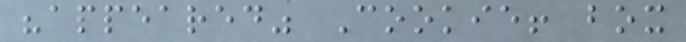"appeared" Cookie! box
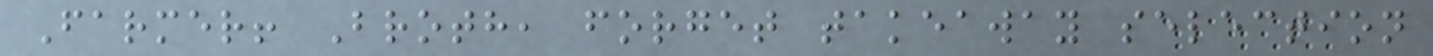Farmer! Broth, forget takeaway selection
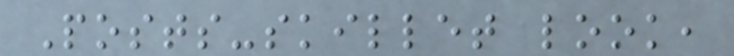Posts-skillet look,
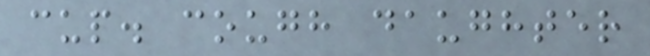cup. cough daughter
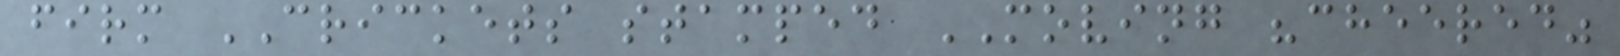firm CRICKETS stamped MOVING "cheered"
